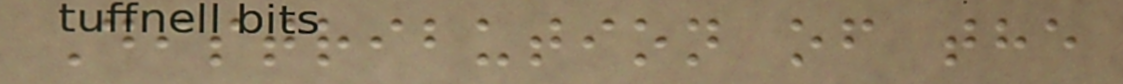Distribution of the
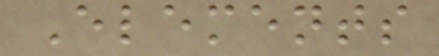Elements
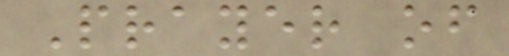Prayer of
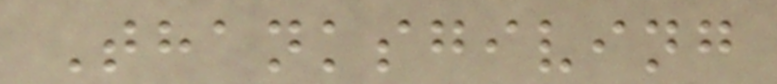Thanksgiving
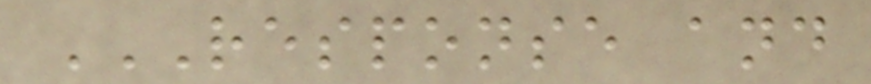RESPONSE AND
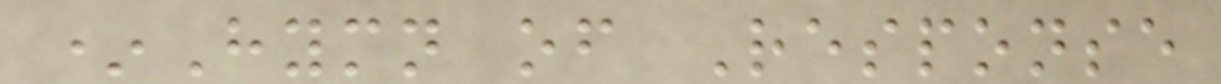*Hymn of Response
